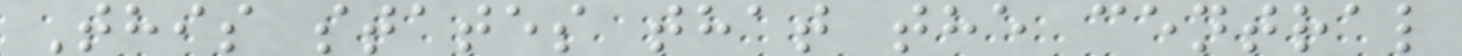This states that the central
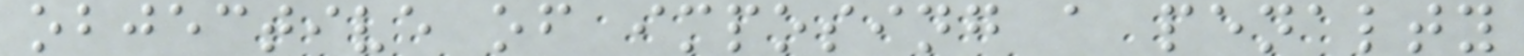objective of imposing a penalty
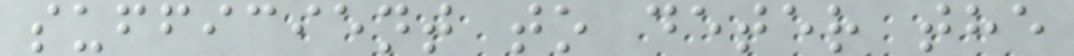sufficient to deter the
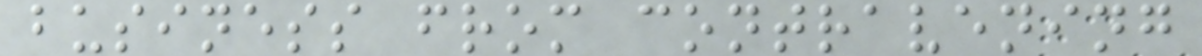business from contravening
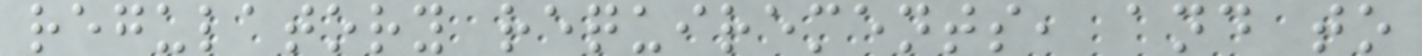regulatory requirements, and to
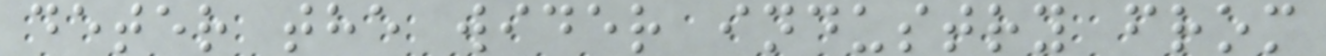deter the wider industry from
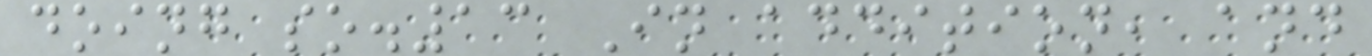doing so.13 In addition, and
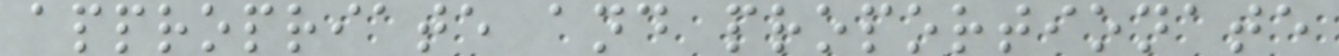appropriate and proportionate
